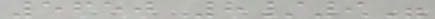5650 8/9"
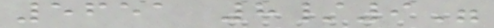5651 8/9"
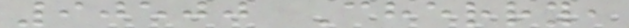90500 Cherry,
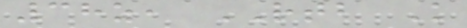38z, RTB K
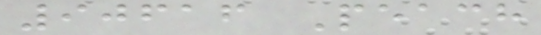90616 Peach
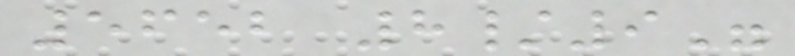5652 8/9"
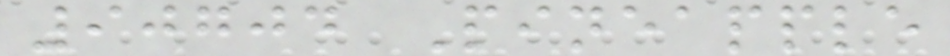90704 Pineapple
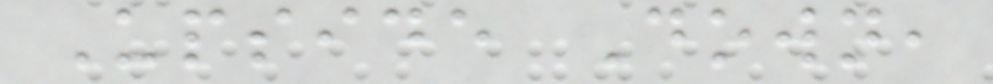Upside Down,
